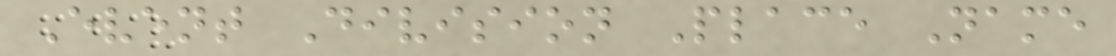Event Division Place Name
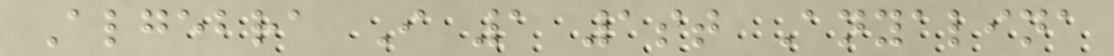Algebra I 1 1st Anyalina
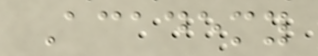Academy
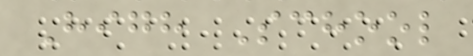High School
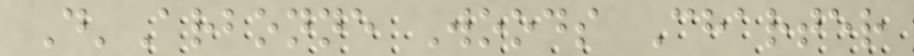D'Arbonne Woods Charter
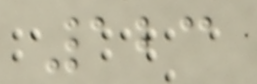123
